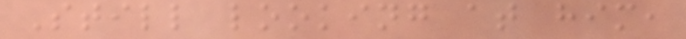Still looking at him,
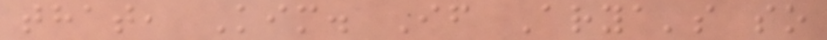that, Kim. If Arya's so
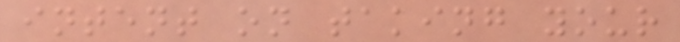intent on taking your
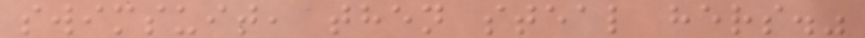swimsuit, then steal hers."
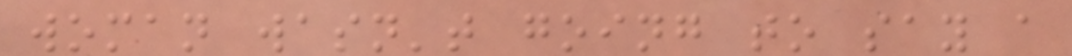woman wasn't going to say a
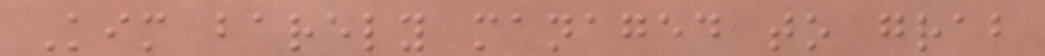Kim barely managed to grab
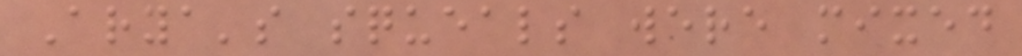Arya's squeals were mixed
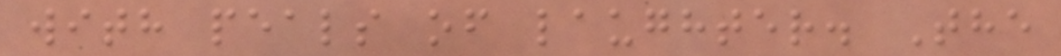with peals of laughter. The
